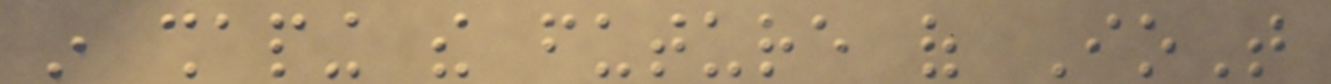in shaping the future of IoT
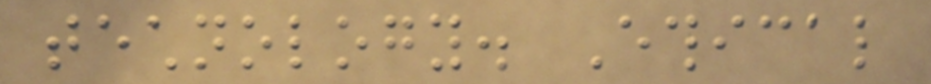technology. Ethical
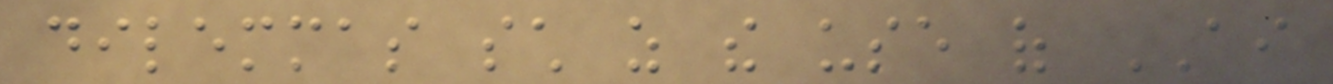dilemmas such as the use of AI
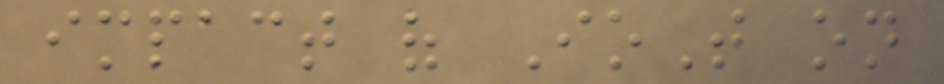impact of IoT on
